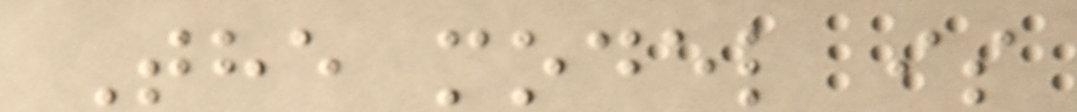The model is
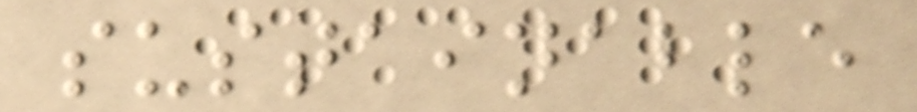sustainable
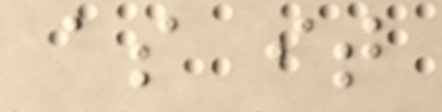as it
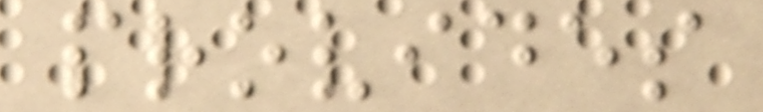provides
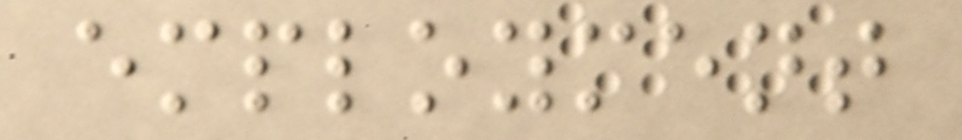employment
